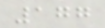177
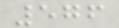576
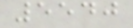5540
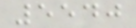5540
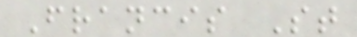Francis St
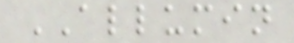ALLUMIN
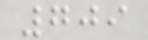709
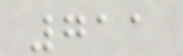711
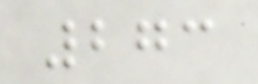273
